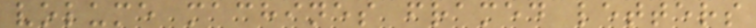volume machines framed letters
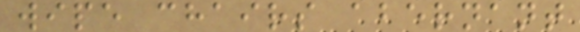wipe chairs abernant
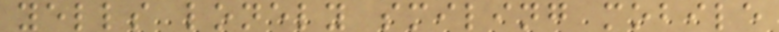yells lonely smiling mobile
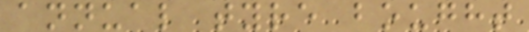annual tyre bought
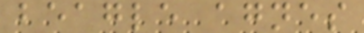beagle agnes
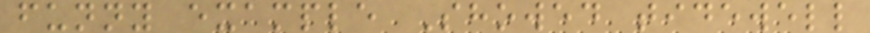funny example Showed tidewell
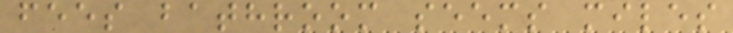fees bathroom seems miles
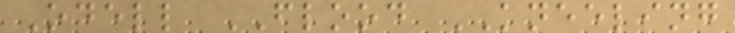Odell FLOOD KNEELING
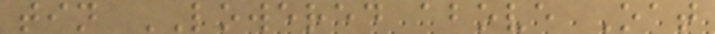tin LOWERED above Oat
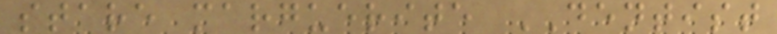stare marguerite DENTIST
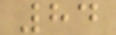84
